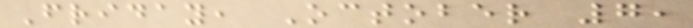Friday, October 7,
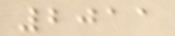2011
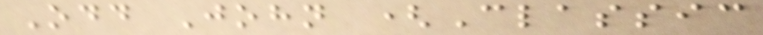Odd John (Classic
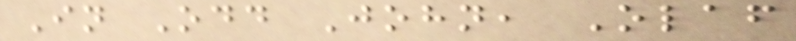In Odd John, Olaf
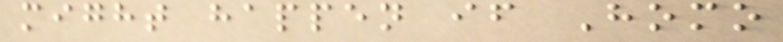might happen if Homo
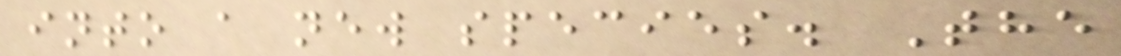into a new species. The
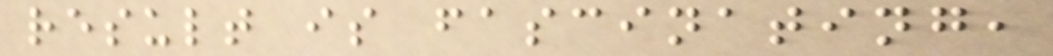result is fascinating,
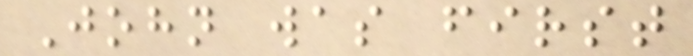John was first
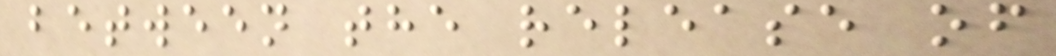between the release of
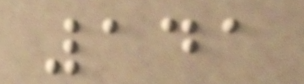141
